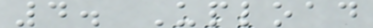4. Upload
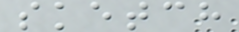sketch
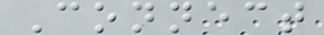Connect
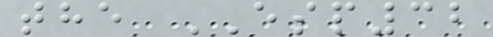the ESP32
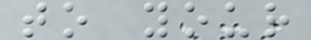to your
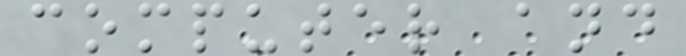computer and
